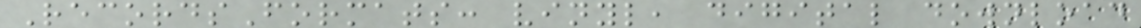RecordsFormats: vinyl, digital download
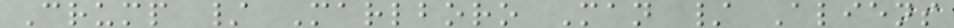Crump / Marlboro Man / Aliens
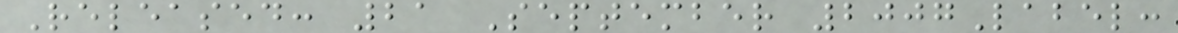Released: 21 September 2007Label:
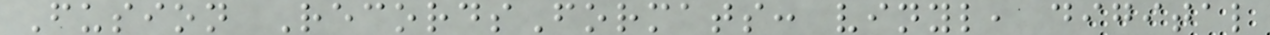Fusion RecordsFormats: vinyl, digital
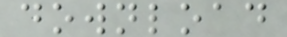download
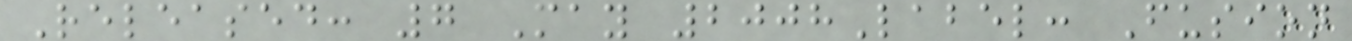Released: 7 May 2008Label: Fusion
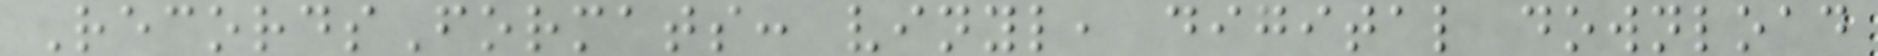RecordsFormats: vinyl, digital download
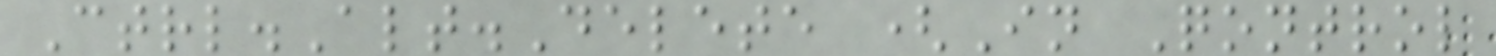Ctrl.Alt.Delete (In Qontrol
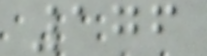176
